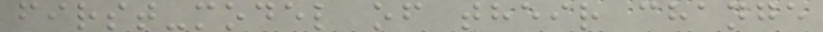first-model of their change
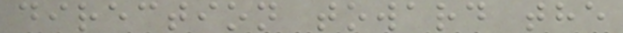direction toward the
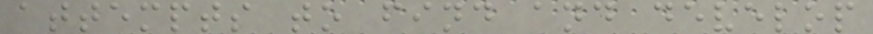attempts to find and develop
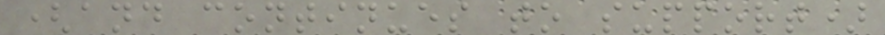(and continues to support)
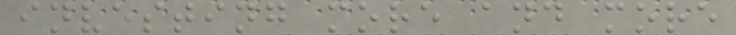investing more and more
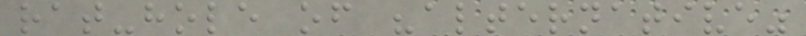rat-hole of "alternative"
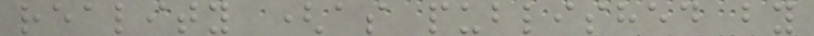reality (as published by
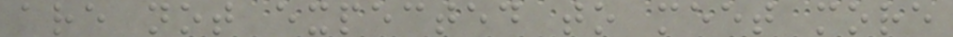are not expected to meet more
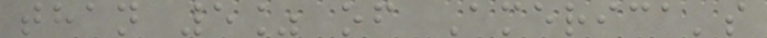than 5% of America's
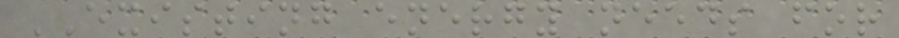EXISTING energy needs for
